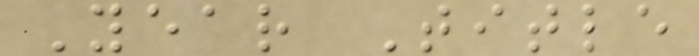Year Title
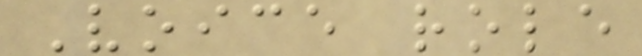Voice role
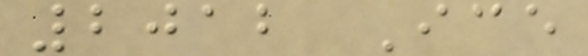2012 Ice
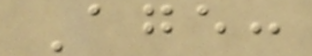Age:
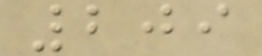209
